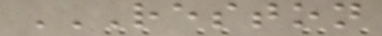RESTON
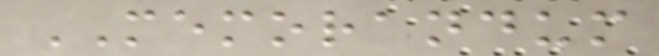MEMORANDUM
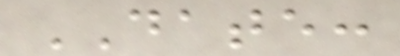DATE:
